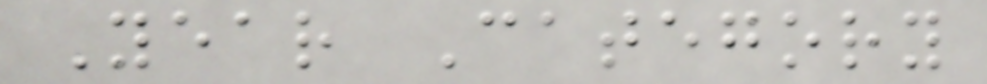Year Category
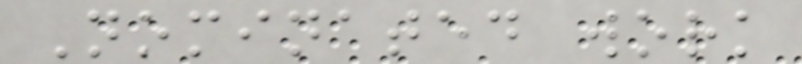Nominated work
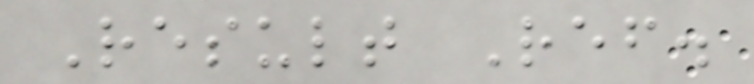Result Ref.
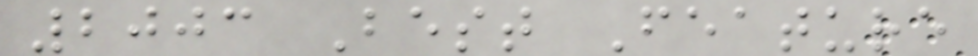2003 Best Feature
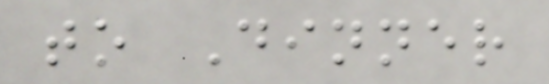to Dinner
